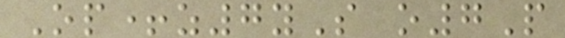Op+z7yS o7P
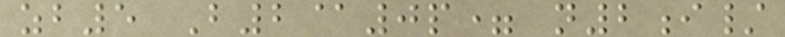zb5 B2@0p= n2i/
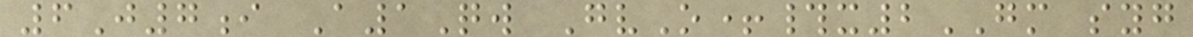6J7i A1Qw GvO+#x2GM syg
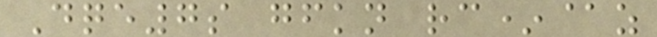Dqe7s gfkn rc*@z
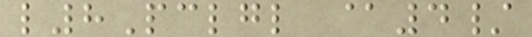l8Pclgl @4/
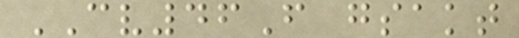CV46F gsakt
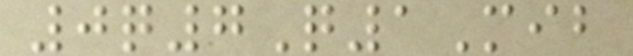0q7Q1Mib
